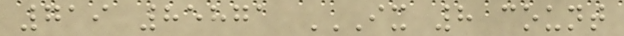719 85871 IX 8 COUNT
